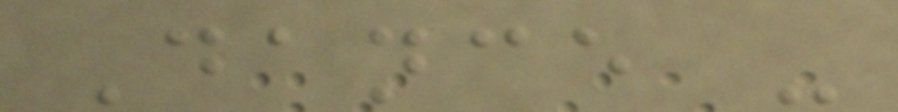Dance -
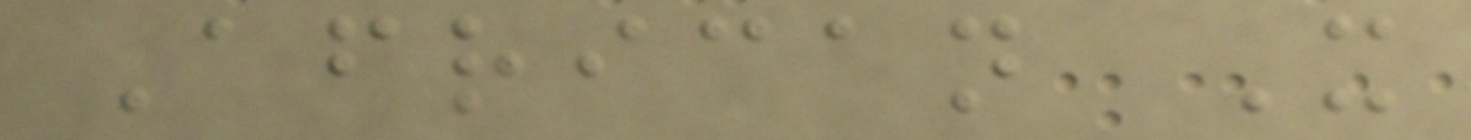African X
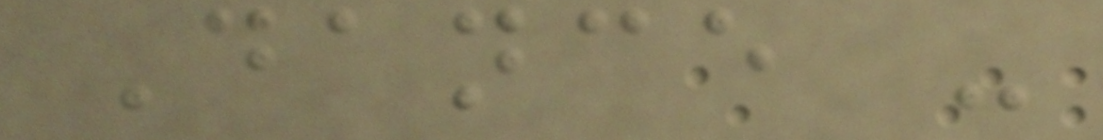Dance -
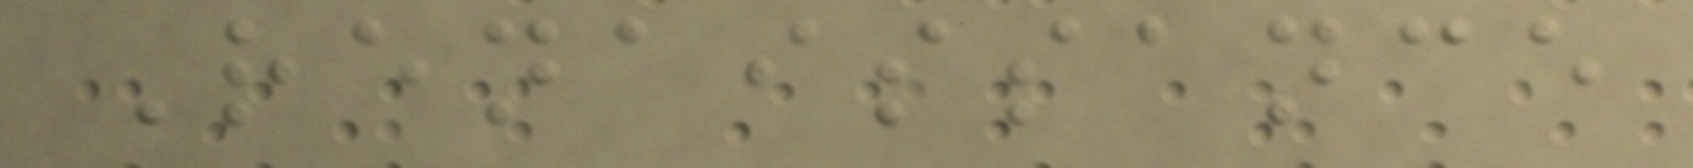Renaissance
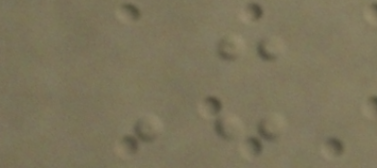X
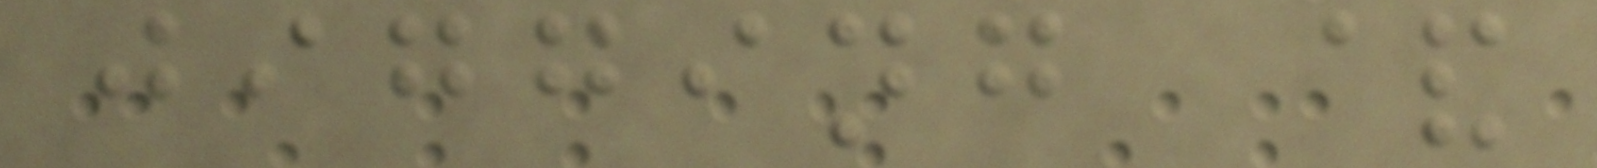jigging &
